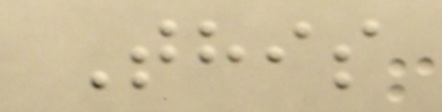This
